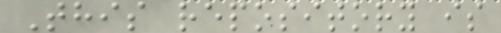This repository is
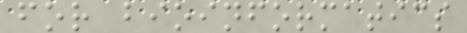for bioinformatics
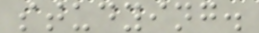studying.
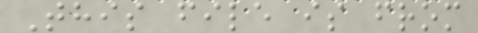This file is from
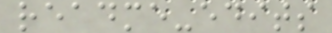readme-edits
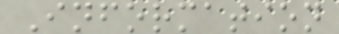Information
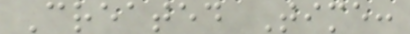Created Time:
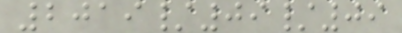2019/09/09
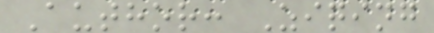Author: Ziqing
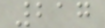217
